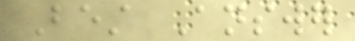Best Answer
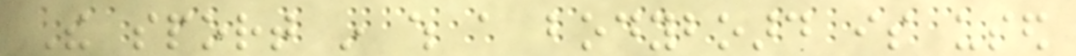The sport in which a bodyboard is used
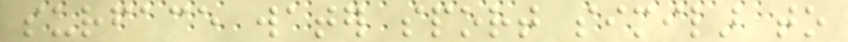surface water sport similar to
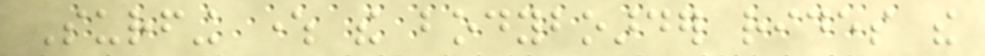Surfing where the bodyboarder rides the
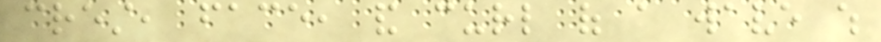crest, face, and curl of a wave which
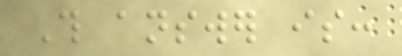This answer is:
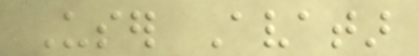User Avatar
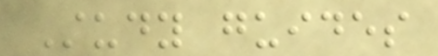Study guides
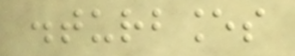disturbances
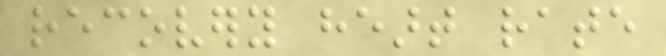recovery heart rate
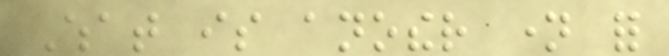What is another name for
